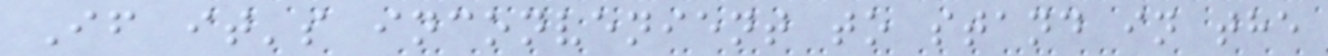If it's inconvenient to stand in the
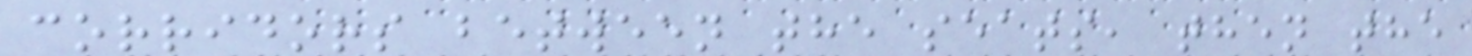corridors between the seats, then the
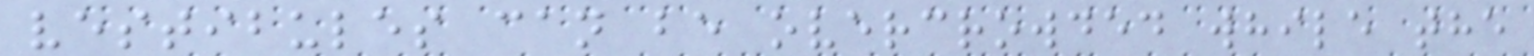vestibules can be overcrowded while the
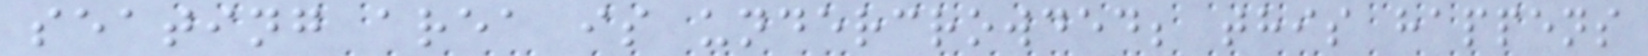seating area is undercrowded; this happens
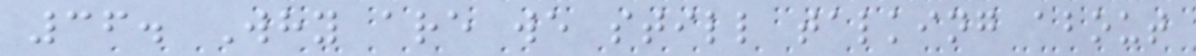36. Why are we still talking about
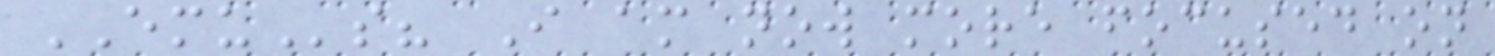EMUs? I am now more focused on
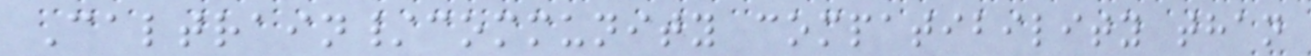Caltrain/community compatibility than
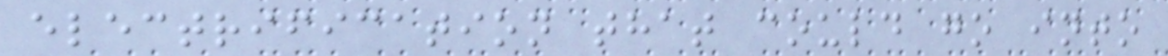electrification that could go into
